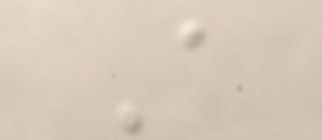A
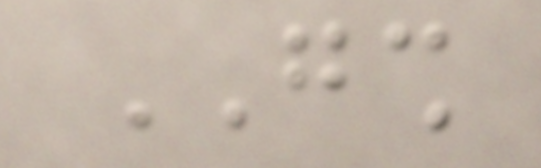GSH
